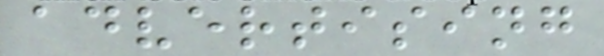advertising
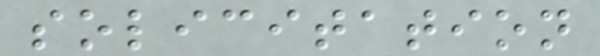solicitation
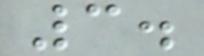3.
